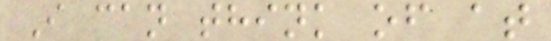I can think of at
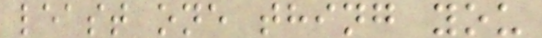least one thing you
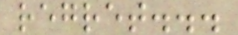regret...
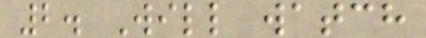2. Will watch
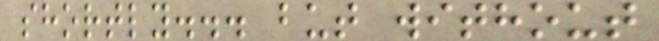shortly... but without
